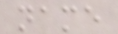name
